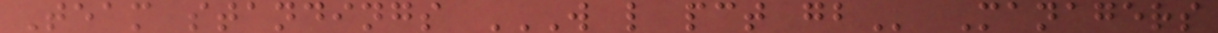Team standings W L PCT GB Managers
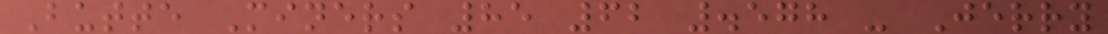Butte Miners 85 62 .578 - Jerry
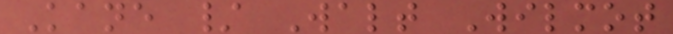Kane / Walt Wilmot
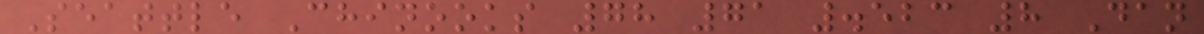Seattle Chinooks 78 71 .523 8 Dan
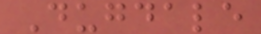Dugdale
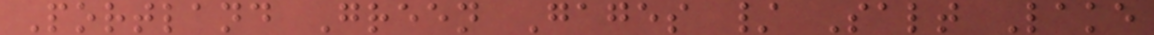Portland Green Gages / Salt Lake
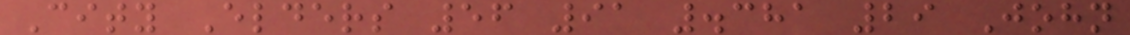City Elders 56 91 .381 29 John
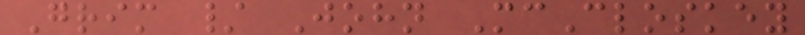Grim / John McCloskey
